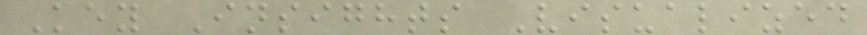Key Insights Visualized
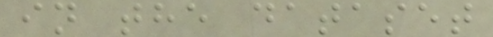in the dataset
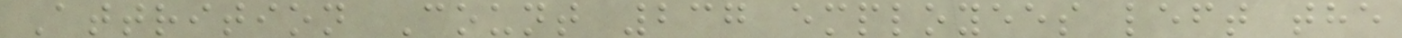Attrition Count 237 employees left the
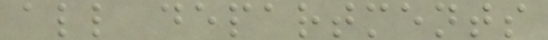all departments
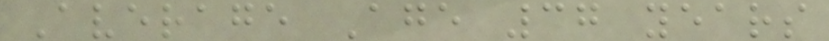Average Age 37 years
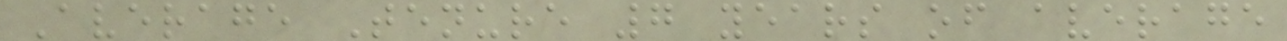Average Tenure 7 years of average
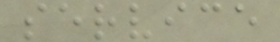service
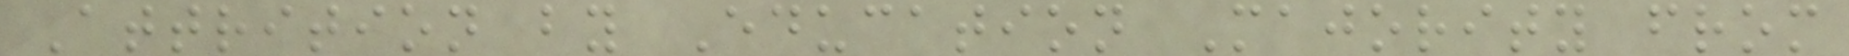Attrition by Education Majority from
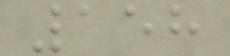158
